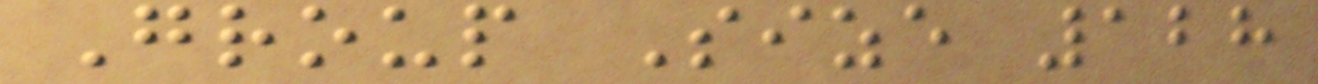Group Size 128
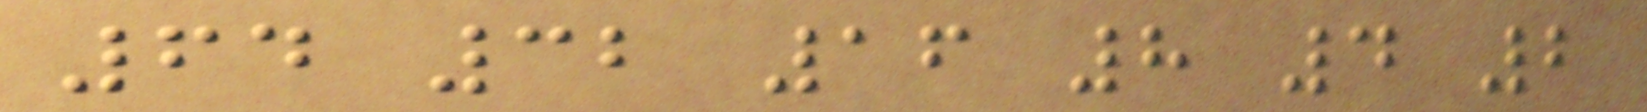64 32 16 8 4 2
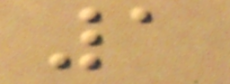1
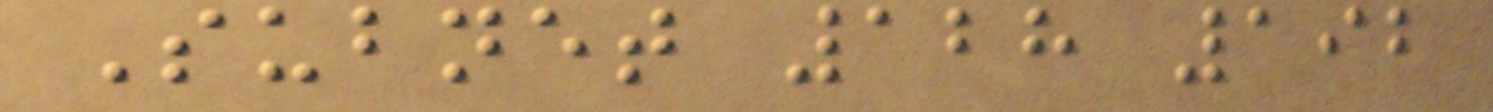Subnet 128 192
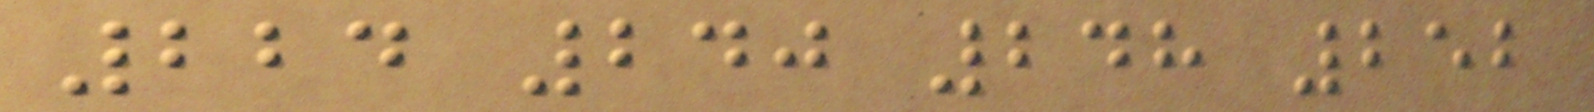224 240 248 252
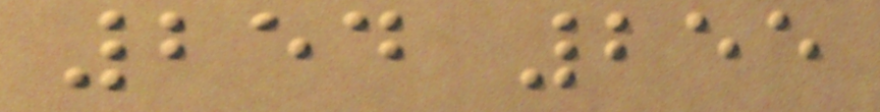254 255
